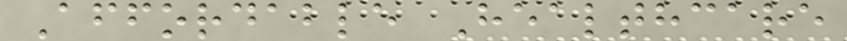Affordable Healthcare
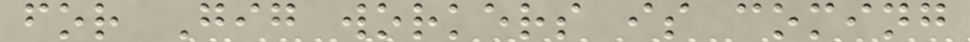for Gig workers is coming
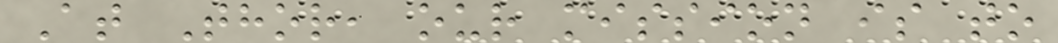At Thor, our mission is to
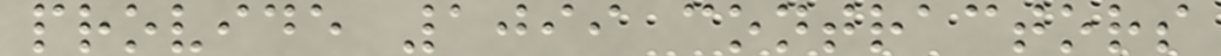provide 1099 contractors
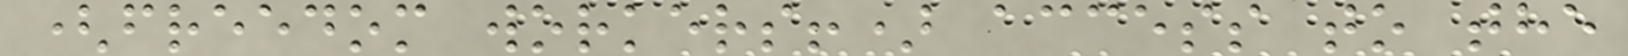(freedom workers!) access to the
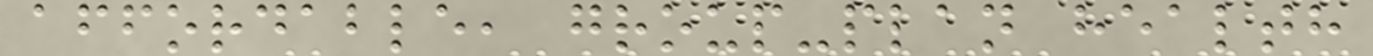affordable, group-plan health
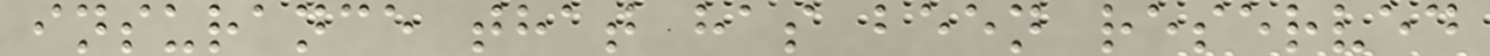insurance that has been reserved
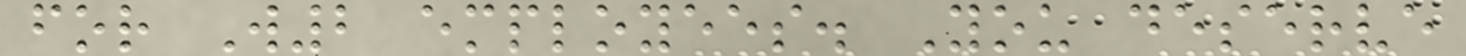for W2 employees. You deserve
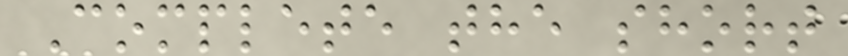Complete the short
